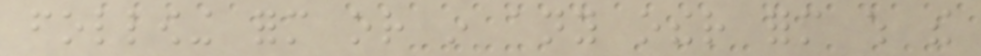following form or in any other form which the
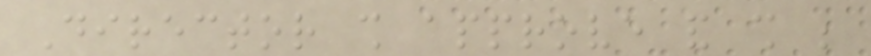Director shall approve and shall be
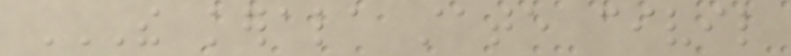THE KERALA STATE CIVIL
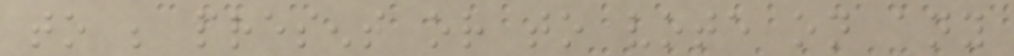to be present or to vote on any
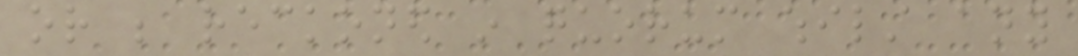or be reckoned in quorum whilst any
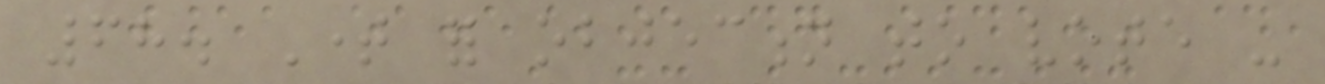68. Time for objection to vote -
